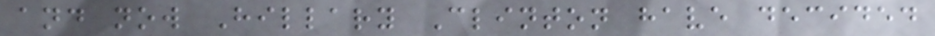and now Hillary Clinton have decided
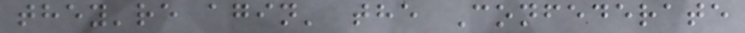they're agin' the Confederate
